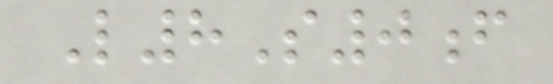L8S0f
